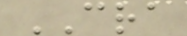CRA
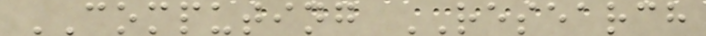COMPUTING RESEARCH
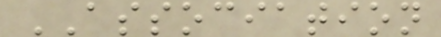ASSOCIATION
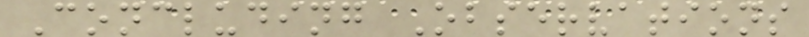Concluding Observations
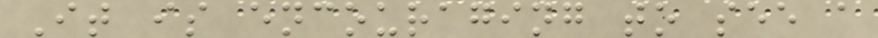It is encouraging to see a
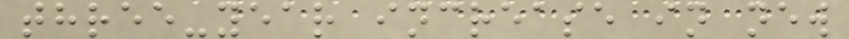three-year increase in new
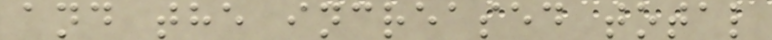and the increased total
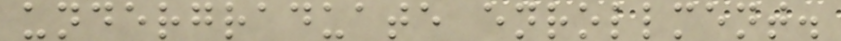undergraduate enrollment.
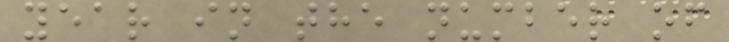year in the number of
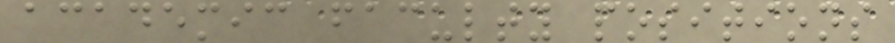academic faculty positions
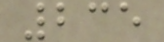235
